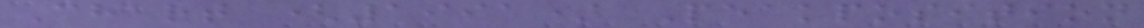Chart (1991) Peakposition
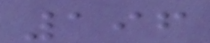196
